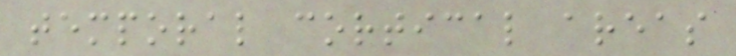temporal cortical areas
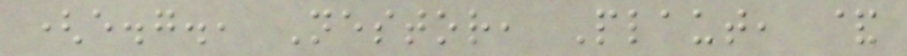(e.g., Nestor, Plaut, &
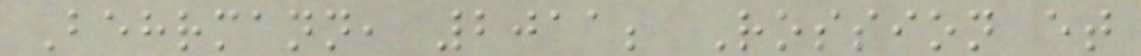Behrmann, 2011; Rossion et
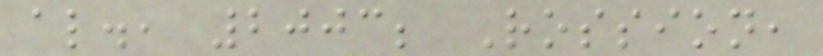al., 2003; Rossion,
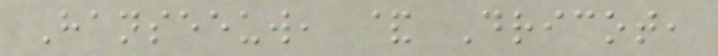Hanseeuw, & Dricot,
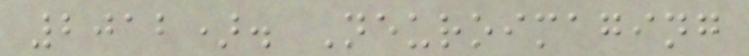2012). Neuroimaging
